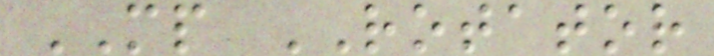MP ROTATOR
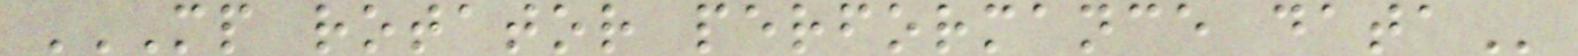MP ROTATOR PERFORMANCE DATA
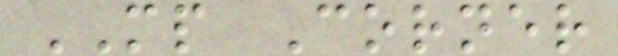MP Corner
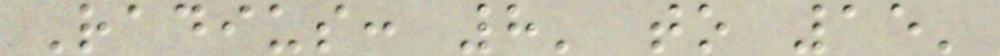Radius: 8' to 15'
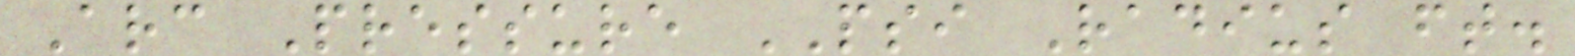Arc Pressure PSI Radius ft.
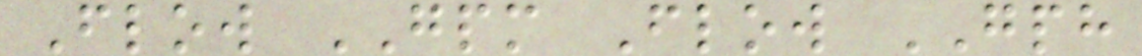Flow GPM Flow GPH
